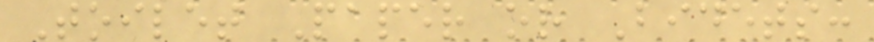Toilet Paper or Bidets:
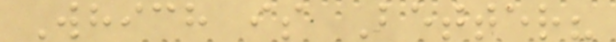Which is Better?
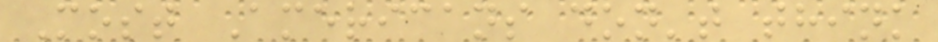Most Americans don't think
